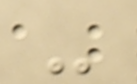-
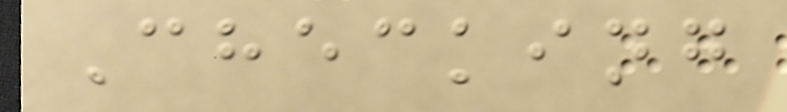Checking
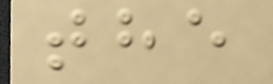the
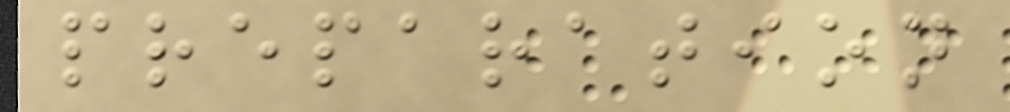preparation
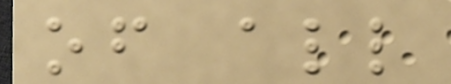of all
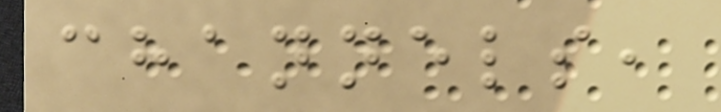channels,
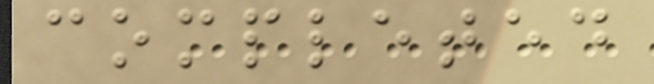completed
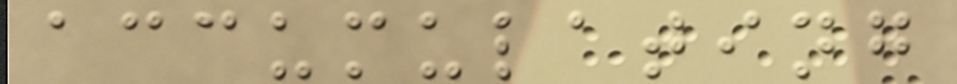accumulating
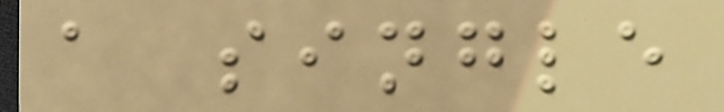a single
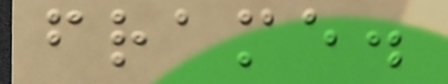frame.
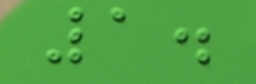1.
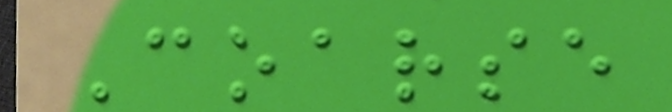Coarse
